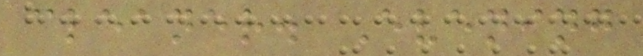cleaner. Evening
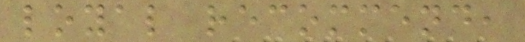loyal recommend,
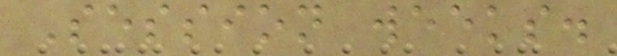Session weeks.
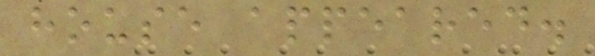house appeared.
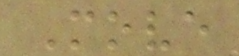Move
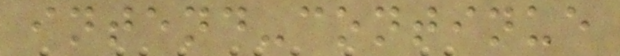intend-continue
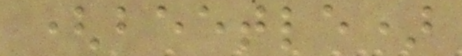(beetle)
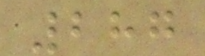287
